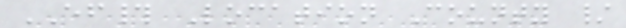EF# Location County /
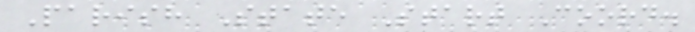Parish State Start Coord.
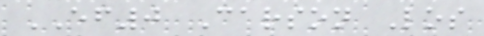EF0 Carson Los
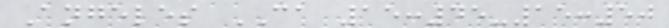Angeles CA 15:45-15:50
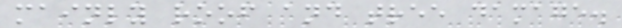mainly roof and tree damage.
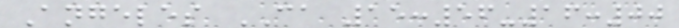Angeles CA 15:56-16:00
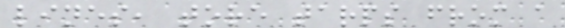lines, tore tarps from a
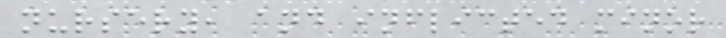nursery, and inflicted minor
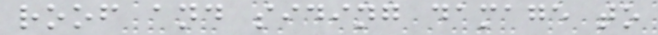roof and siding damage to
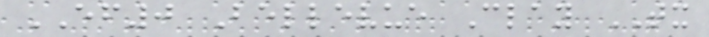EF0 Bellevue Clay TX
